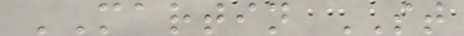MARTIN ST
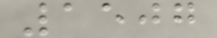1507
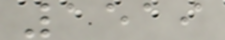1519
